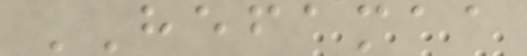HEFAMAA
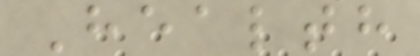Health
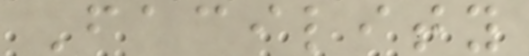Facility
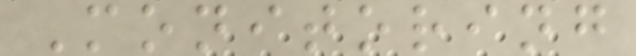Monitoring
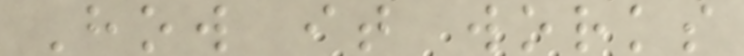How it works
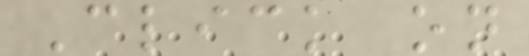Click on
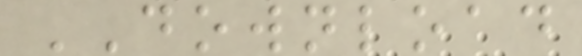DOWNLOAD
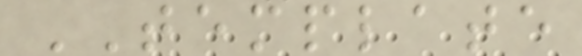TEMPLATE
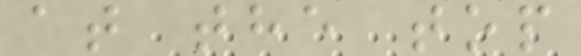at the top
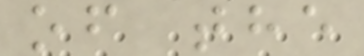of the
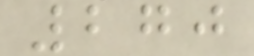270
